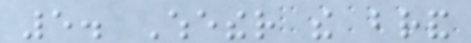5. Whether the brand
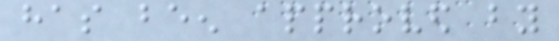has been approved by
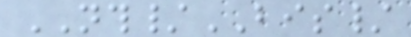NTH/BIS/
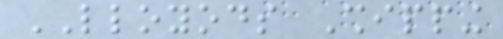LLOYODS Shipping
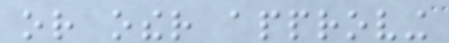or other approving
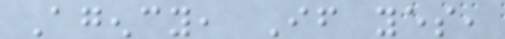Agency, If yes,
